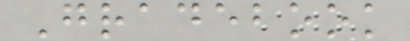Gradebook
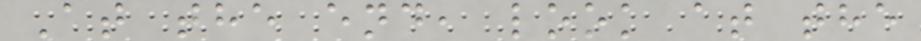At the end, look at the
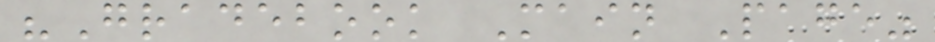"Gradebook Main Page"
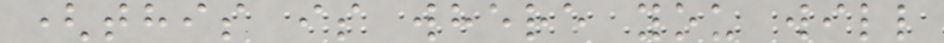(this is where you will
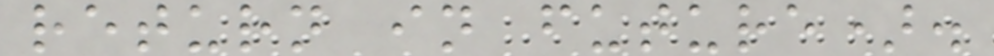return in future).
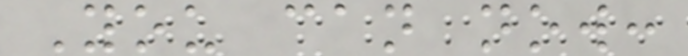You can now:
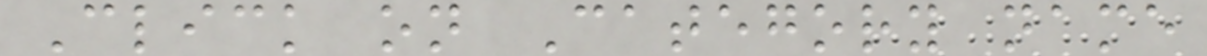Click on Category name
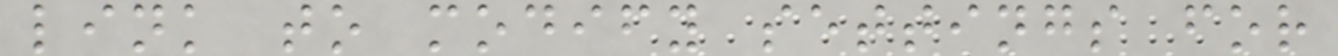link to modify settings for
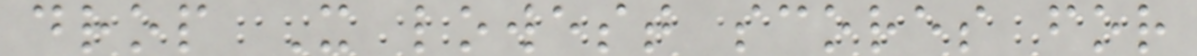drop X lowest scores for
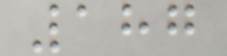187
